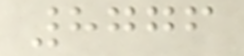8776
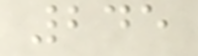245
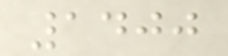1400
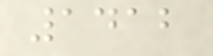1412
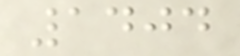1404
